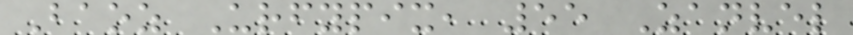Baoz Urfypix, 55 Zanvel
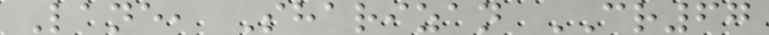Lane, Sharizan CR67
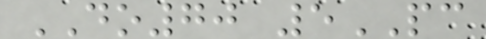DO70 5PC
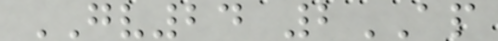GV24 2AP
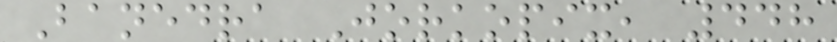Banedra Jorkopix, 448
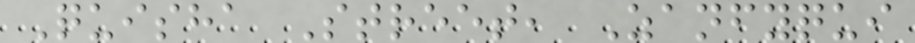Quisha Street, Zanfyqui
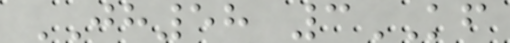JH58 3KF
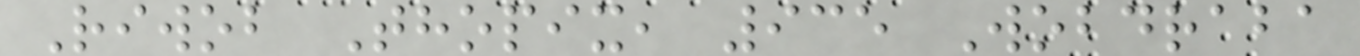Riwob Thopix, 935 Wobdraba
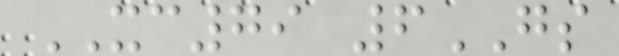XC79 6GS
